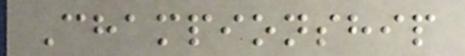Championship
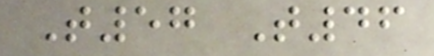T57 T46
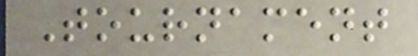Tournament
